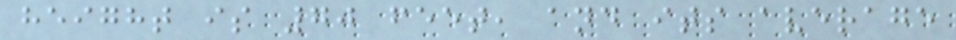height is 70 feet, and its average
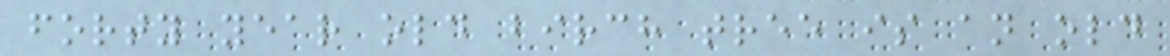forty year old birch tree is an old
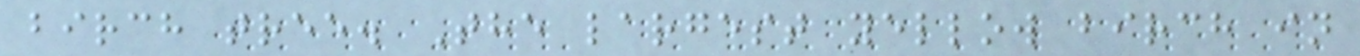birch tree. The largest yellow birch in
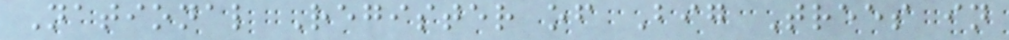National Register of Big Trees in
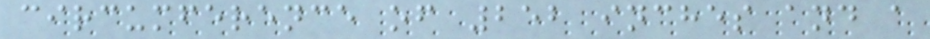circumference of 252 inches and a
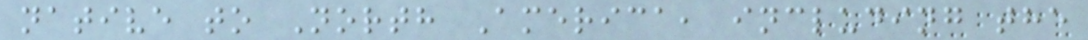native to North America, including the
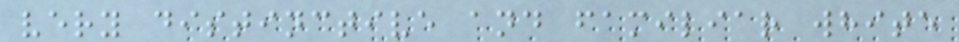very distinctive and familiar white
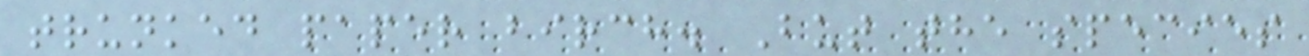trunked paper birch. But the species
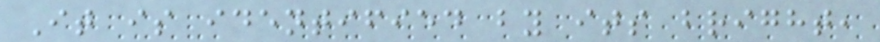It is identified by its bright,
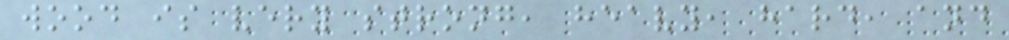wood is very strong, heavy, hard, and
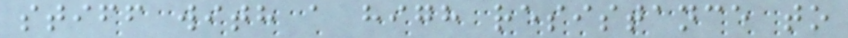stiff with a high resistance to
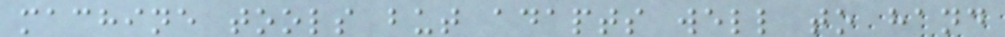machine tools but adapts well to hand
